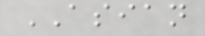ASIAN
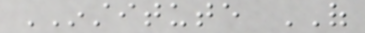INSTITUTE OF
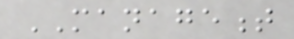MANAGEMENT
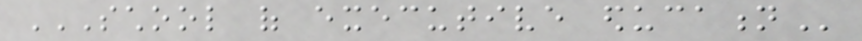SCHOOL OF EXECUTIVE EDUCATION
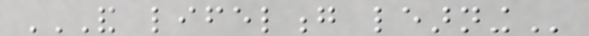AND LIFELONG LEARNING
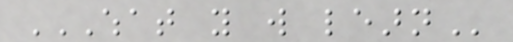WHAT YOU WILL LEARN
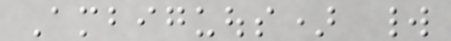Ambiguous) world
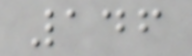146
